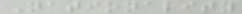Nationality
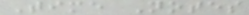Time Notes
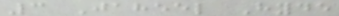3 Jaheel Hyde
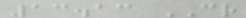13.13 CR
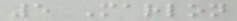5 Marlon
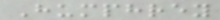Humphrey
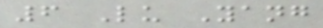6 Lu Yang
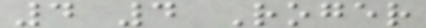4 4 Roger
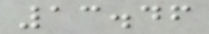13.46
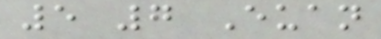5 7 Euan
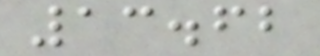13.62
